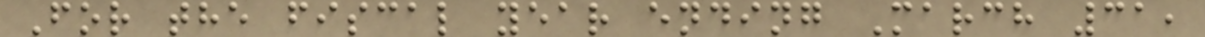For the fiscal year ending March 31,
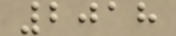2018
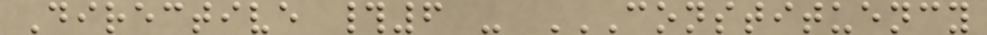Directive #6 - CONSTITUENCY
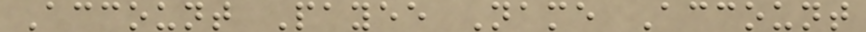Account Payee Name Account
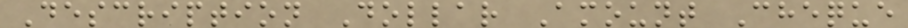Description Dollar Amount Cheque
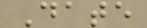Date
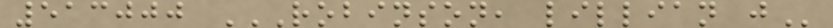513000 ROBINSON, LILLIAN J
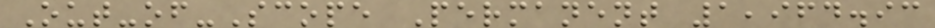Out-of-Scope Permanent 1,964.93
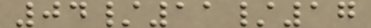04/11/17
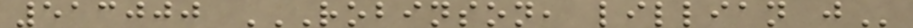513000 ROBINSON, LILLIAN J
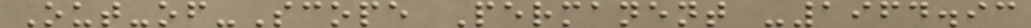Out-of-Scope Permanent -1964.93
